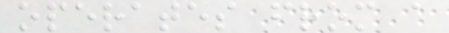operates from a
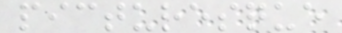picturesque
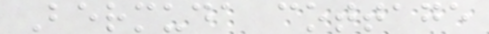Bermuda cottage
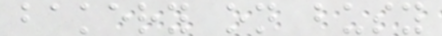bakery on busy
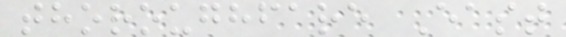thoroughfare East
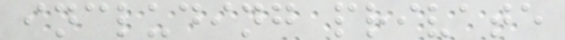including private
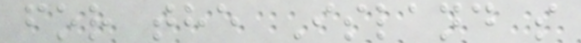for the Island s
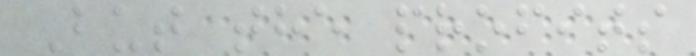But the profits
